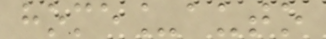home_auto
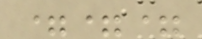===
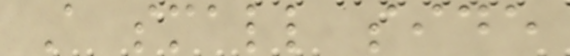A small side
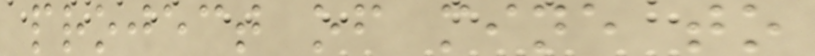project of mine to
